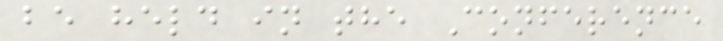be held in the Conference
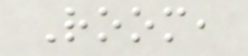Room,
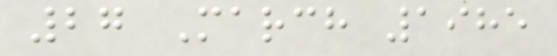27 March 1985
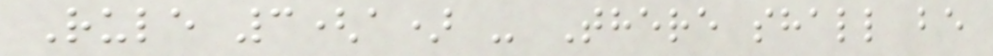Rule 3(a) - There shall be
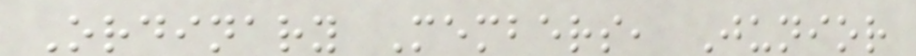Ordinary Members, Junior
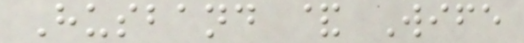Husband & Wife
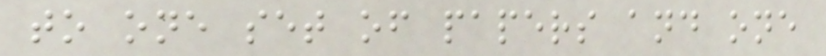to one set of papers and one
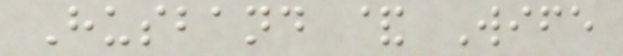Husband & Wife
